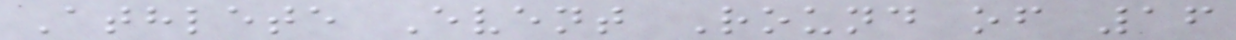Athlete Event Round of 16
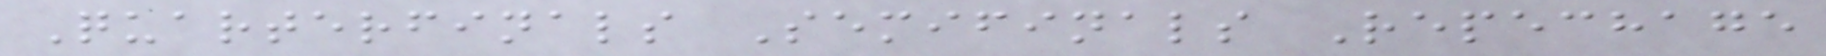Quarterfinals Semifinals Repechage
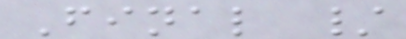Final /
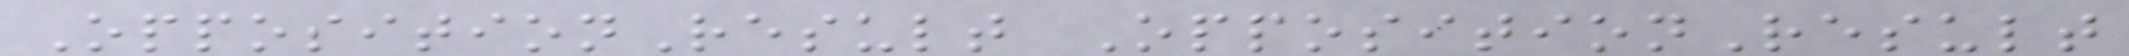OppositionResult OppositionResult
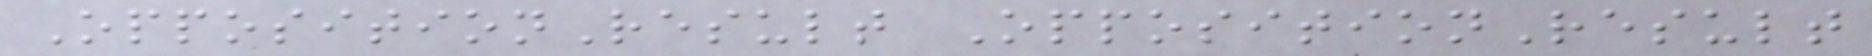OppositionResult OppositionResult
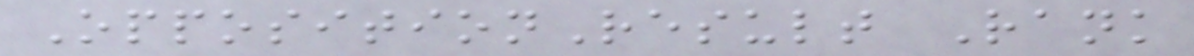OppositionResult Rank
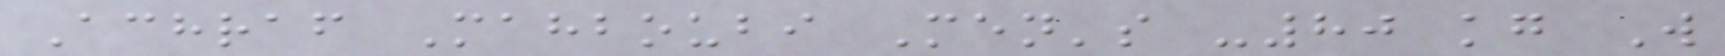Achraf Mahboubi Men's -80 kg W
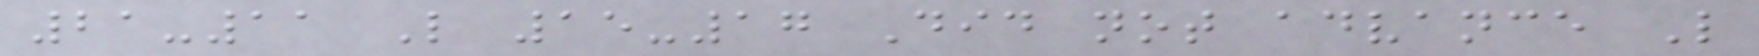21-11 L 15-17 Did not advance L
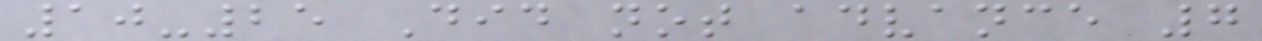10-25 Did not advance 7
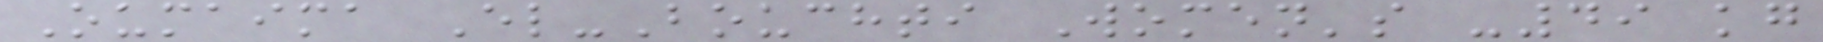Oumaima El-Bouchti Women's -49 kg
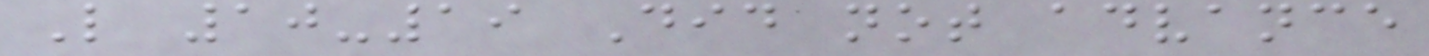L 10-19 Did not advance
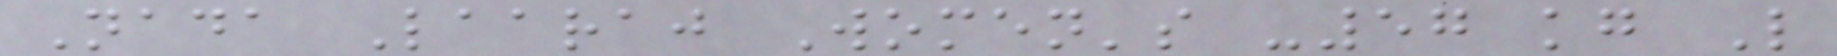Nada Laaraj Women's -57 kg L
